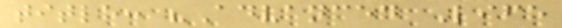title: "Advanced Life
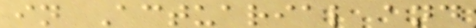in Actuarial and
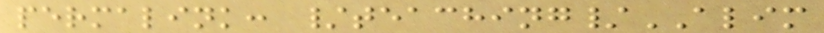permalink: /teaching/ALIM
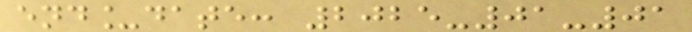end_date: 2025-01-01
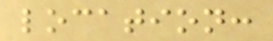location:
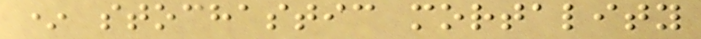* stochastic mortality
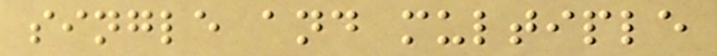single and multiple
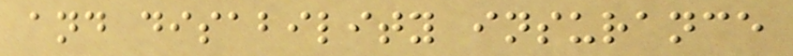and disability insurance
